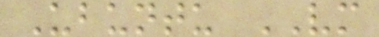Ubuntu VM
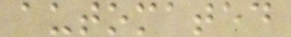automated
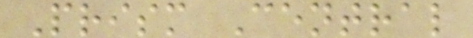Prism Central
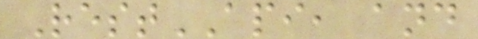RestAPI, and
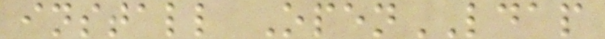install OpenLDAP
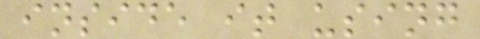inside it using
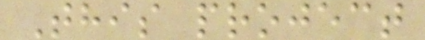This project
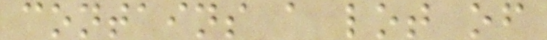contains a lot of
